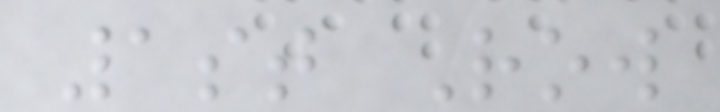1st Row
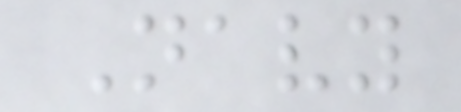Navy
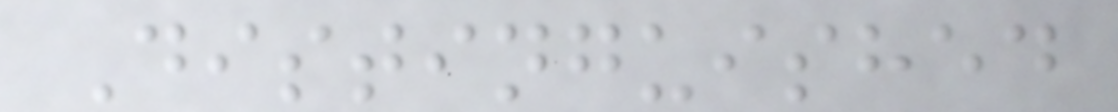Distinguished
